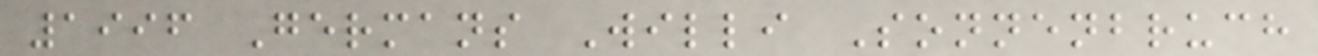1996 Germans Willi Sonnenbruch
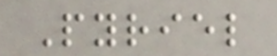Pyriel
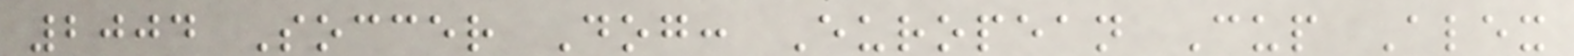2004 Soccer Dog: European Cup Alex
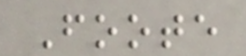Foote
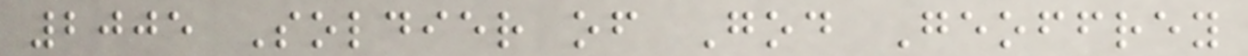2005 Soldier of God Geoffrey
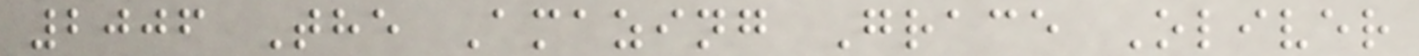2006 The Amazing Grace Oliver
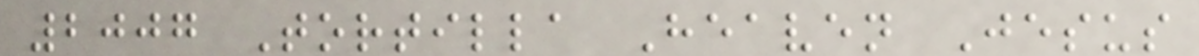2007 Tortilla Heaven Jesus
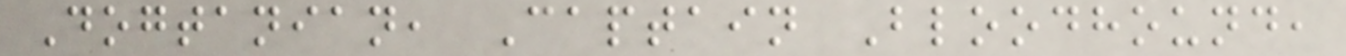Dogtanian, Captain Bloodhound,
